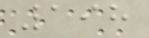198
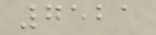7521
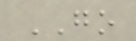GO
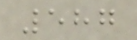587
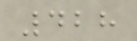428
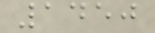1450
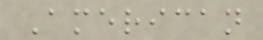American
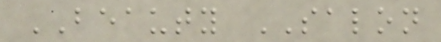BEAUTY SALON
